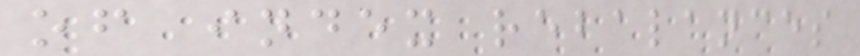of index rebalances
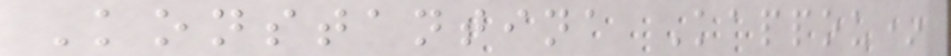Konstantina Kappou*
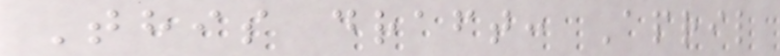This draft: April
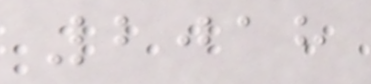2018
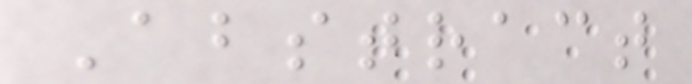Abstract
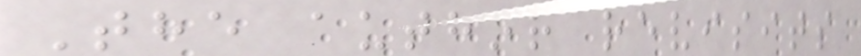The author revisits
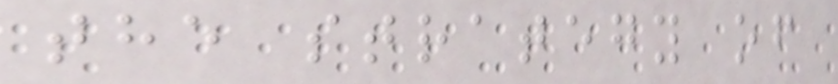the strategy of
